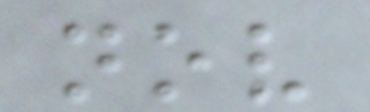nov
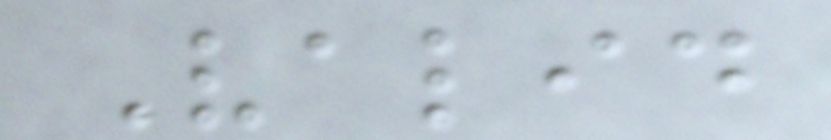Valid
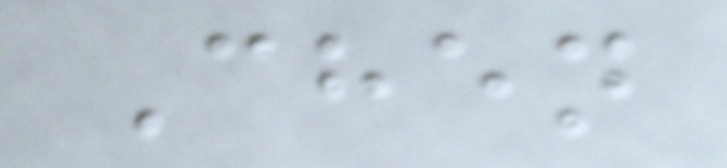Chen
